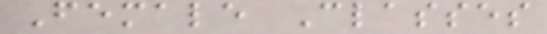Female Classes
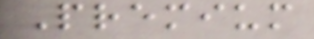Premium
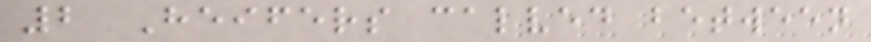2 Heifers calved between
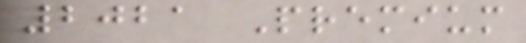2021 Premium
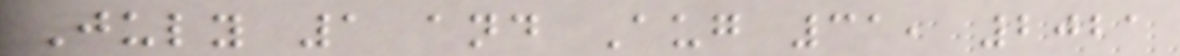July 1 and Aug 31, 2021
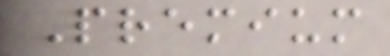Premium
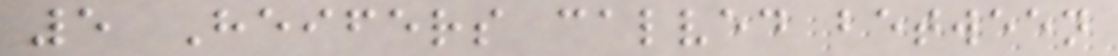5 Heifers calved between
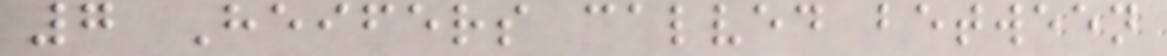7 Heifers calved between
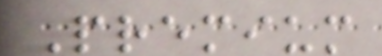Premium
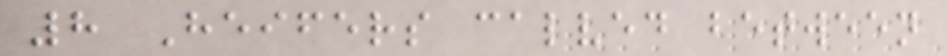8 Heifers calved between
